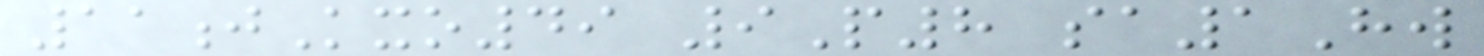11jKxo49 9P8 sa1Hw
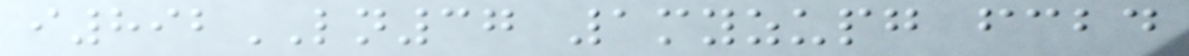i892LN37 1myzupg fcbd
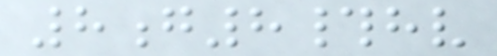8g8#hv
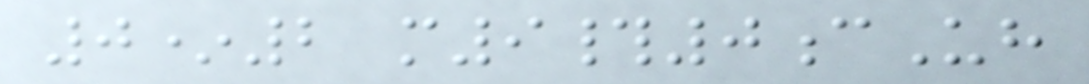0*2 m9#0cUh
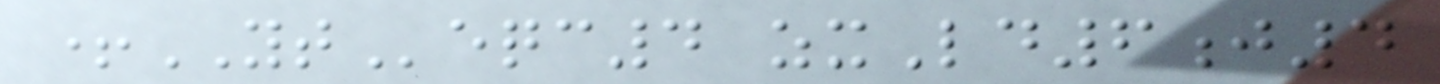+YTeqc4 zxLd6j4
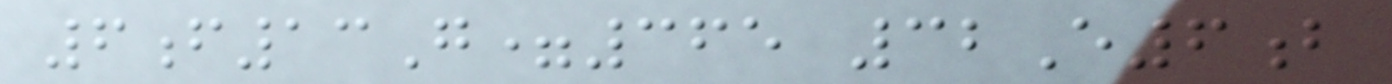6f13G=365 32E6b
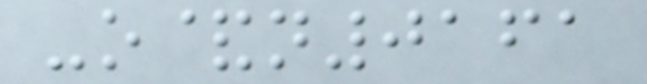-o&n0161
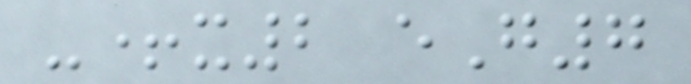-+x2 eG7
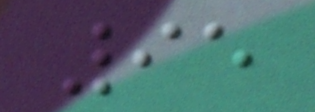95
